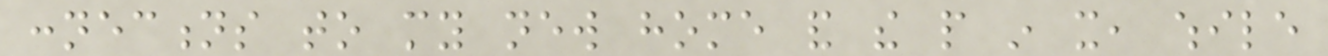connections to my new home and the people in it, while
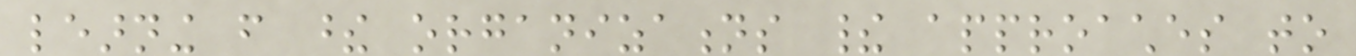learning from these organizations their approaches to
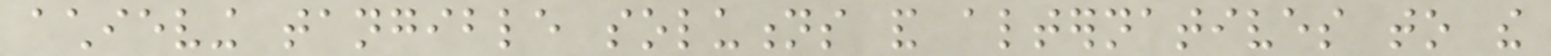achieving tangible solutions and alternatives to the
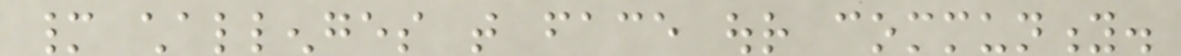many challenges that face our community.
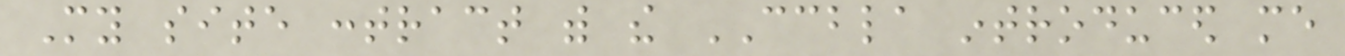My site contract with the CCBLA introduced me
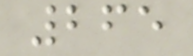265
